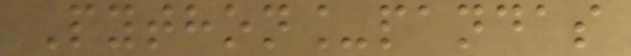Python_pandas
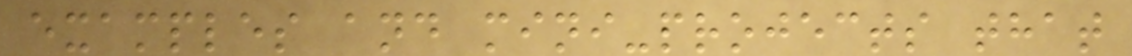examples and mini-projects that
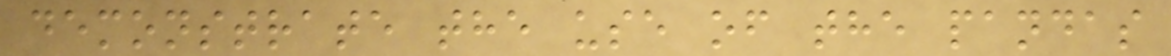demonstrate the use of the pandas
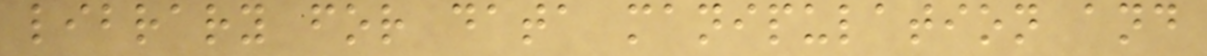library for data manipulation and
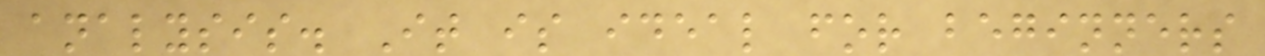analysis. It is ideal for beginners
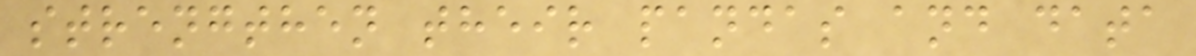strengthen their pandas and data
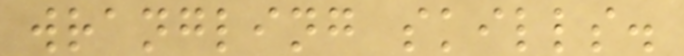wrangling skills.
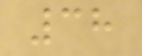38
